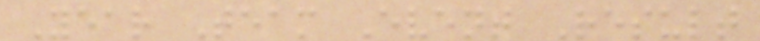Year Team Event Result
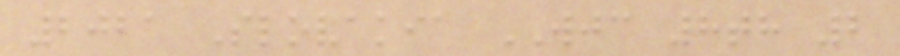2021 Slovakia WJC 8th 2
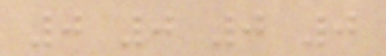0 0 0 0
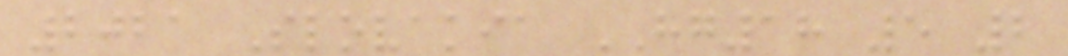2021 Slovakia HG18 5 2
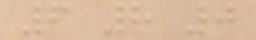6 8 0
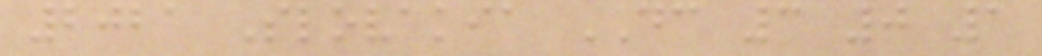2021 Slovakia DC 3 0 1
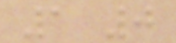1 0
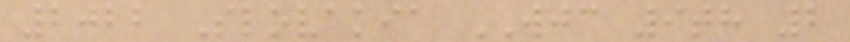2022 Slovakia WJC 9th 2
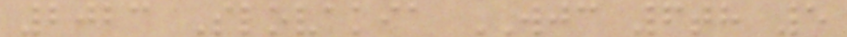2023 Slovakia WJC 6th 5
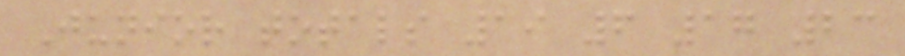Junior totals 19 6 17 23
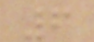6
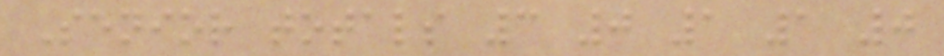Senior totals 3 0 1 1 0
